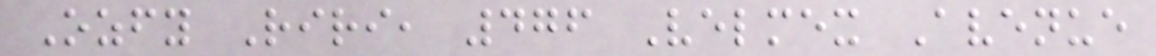Ozfy Riri, 476 Velmex Avenue
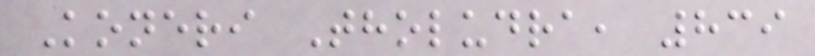Koneri Tholudra, 839
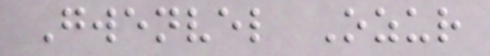Gwenvel Ozur
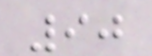90
